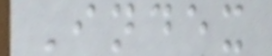Index
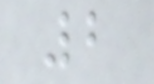2
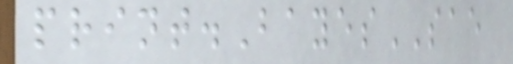print.BayesSAE
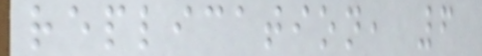replication, 6
